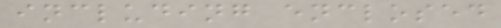including enclosed
